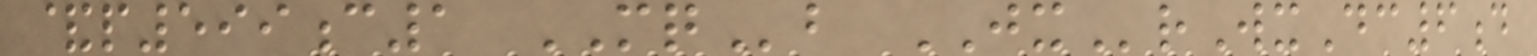&p599c1 MQb JXrWxDc6d
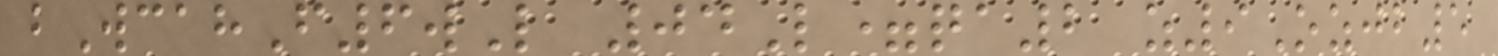bWcahF6wL 04L=qa2 z9Ozjb5
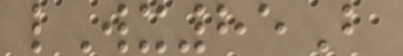lWx85B
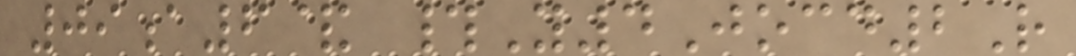09a6& #Y4Jocd2R
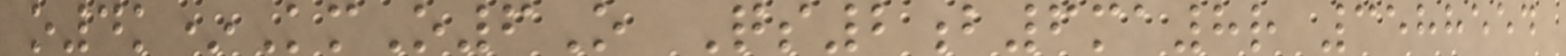o4k*KmO6O Qs2b6ma8r 3588554
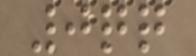0qq
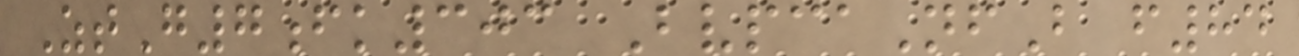ZtG7fk303 BvpcaNfB f84
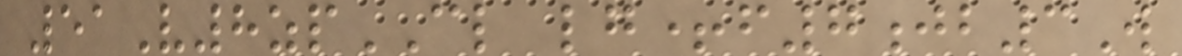51V8zpCL lg+f7jb3W
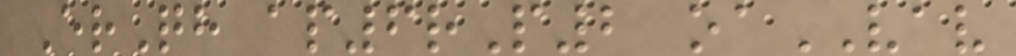ErQh ap6rP2 oaVAV
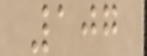107
